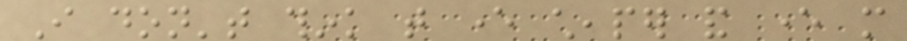I don't think that ever cheaper and ever more
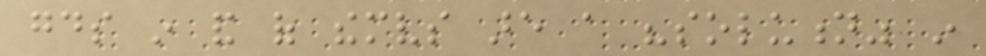goods in and of themselves are a "solution" in
